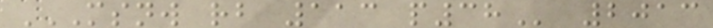MSNW RB 113 P38 2013
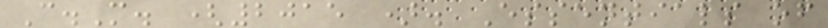C.M. (2015 ). Essentials of
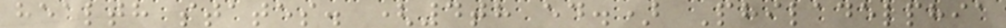health states. (4th ed.) Philadelphia
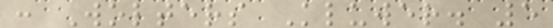: Wolters Kluwer. 5
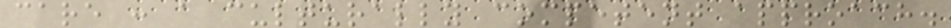care : a culturally competent approach.
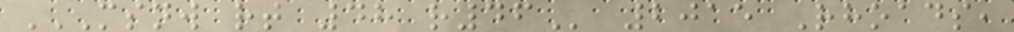MSNW RT 48 R46 2015 Rhoads,
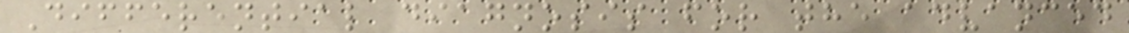Differential diagnosis for the advanced
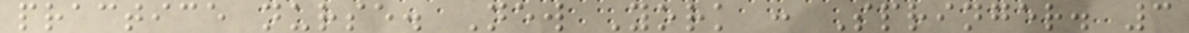practice nurse. New York : Springer. 3
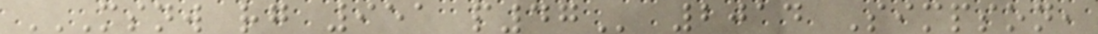MSNW RG 951 P47 2014 Simpson,
